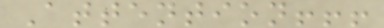Attention!!!
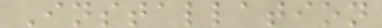Installation
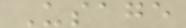Usage
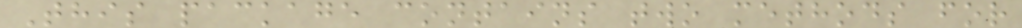This package contains two methods for
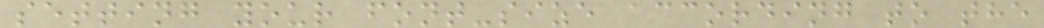setting your font-size according to the
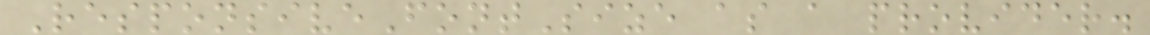ResponsiveFontSize as a provider.
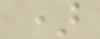)
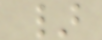}
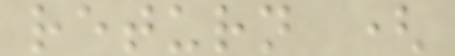return (
